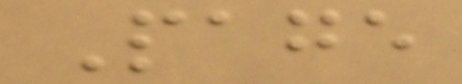Page
